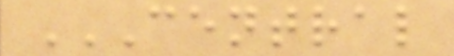CENTRAL
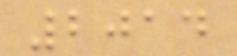2014
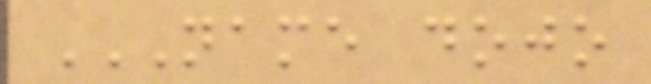NAME DOJO
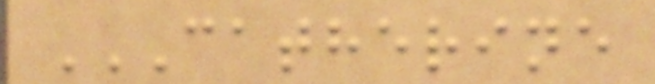CATHERINE
